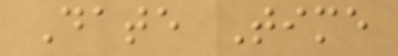Date Time
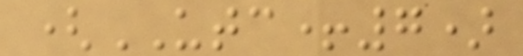(UTC+7)
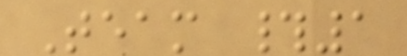Team #1
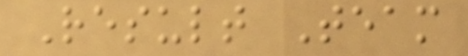Result Team
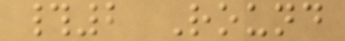#2 Round
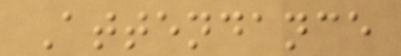Attendance
